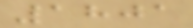1801
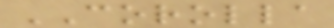COROLLA
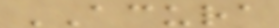ACURA
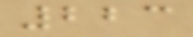223
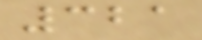321
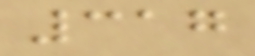317
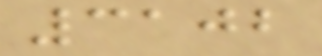3102
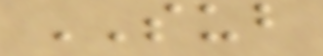SUB
